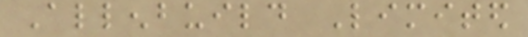Allenbuild Limited
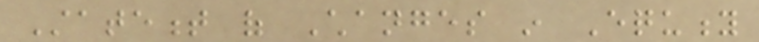Statement of Changes in Equity
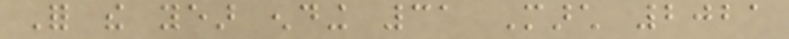For the year ending 31 March 2021
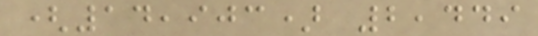(14,903) 2,449
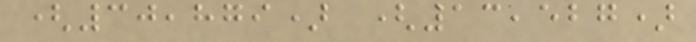(30,879) (13,527)
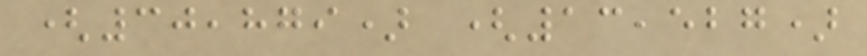(30,879) (13,527)
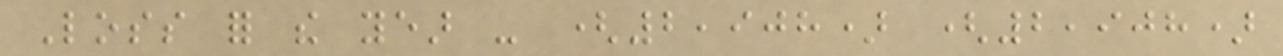Loss for the year - (2,908) (2,908)
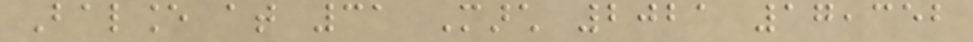Balance at 31 March 2021 17,352
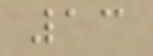13
